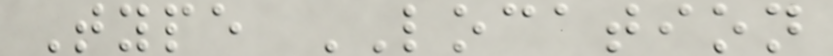Type LOCATION
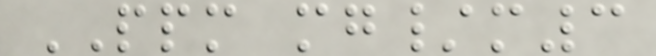PPM mg/m3
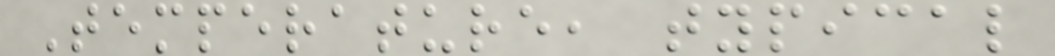Temperature, typical
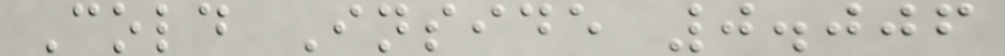Cold Inside 0.006
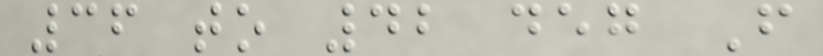36 to 42 deg F
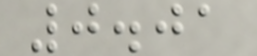0.01
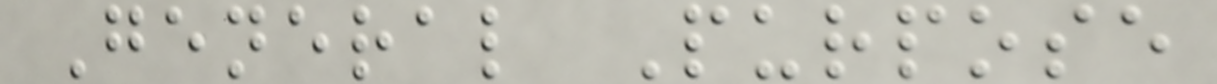General Purpose
